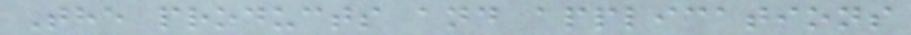The products and applications
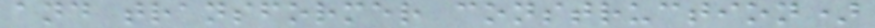and transformer construction)
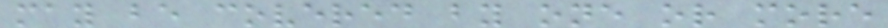may be covered by one or more
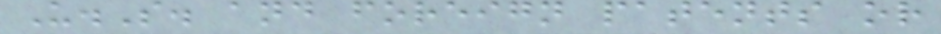U.S. and foreign patents or
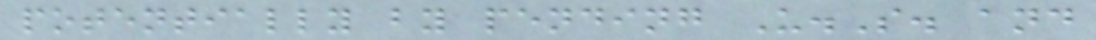potentially by pending U.S. and
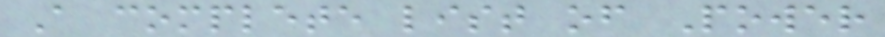A complete list of Power
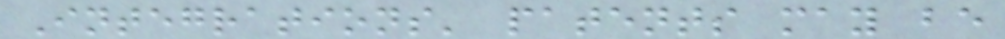Integrations' patents may be
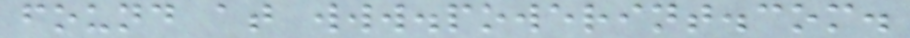found at www.powerint.com.
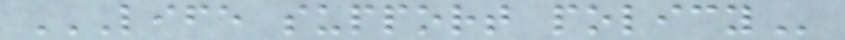LIFE SUPPORT POLICY
